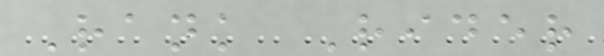Rank Rider
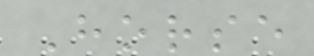Horse
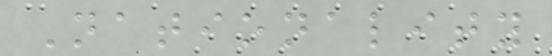Nationality
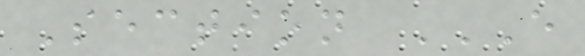Section E
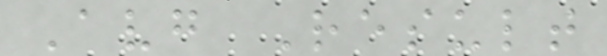Avg Result
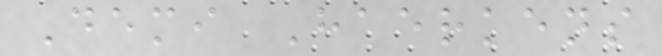Demi Haerkens
